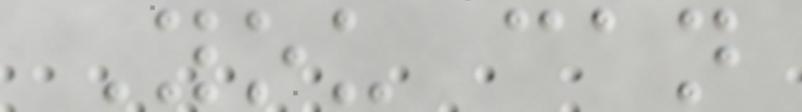You can
